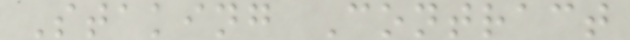Staking Contract
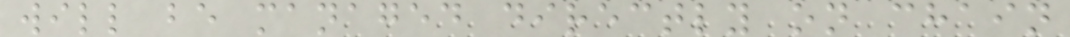will be managed directly on chain
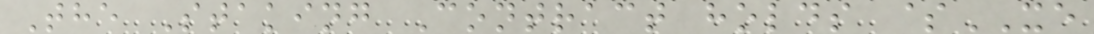The Staking Contract holds $XE
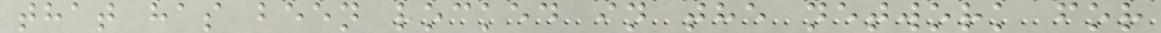that has been locked in the network for
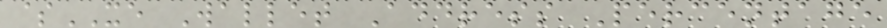$XE Wallet Address Percentage
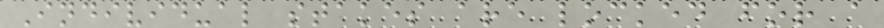Individual stakes are locked for a
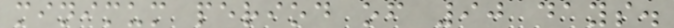minimum period of 90 days.
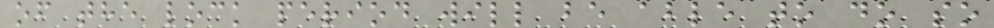of the lock period will be able to do so
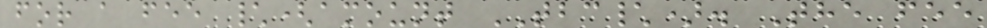for a fee \(amount TBC\). The fee
